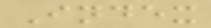Index
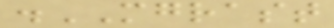.MGRAST
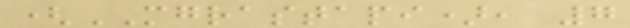(MGRASTAPI), 7
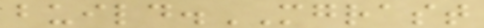build.MGRAST
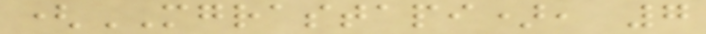(MGRASTAPI), 7
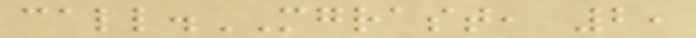call.MGRAST, 2,
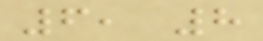6, 8
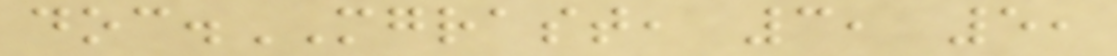doc.MGRAST, 3, 5,
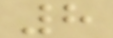8
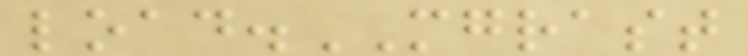load.MGRAST
